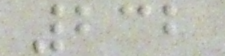232
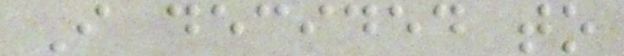I decided to
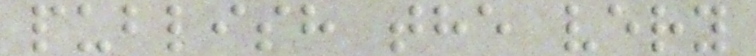publish the very
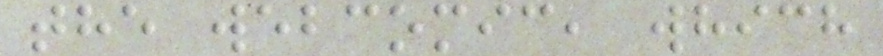the webcomic, which
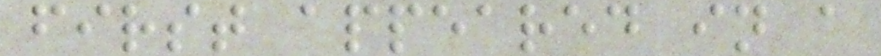first appeared in a
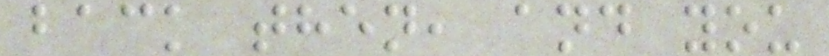back then, and you
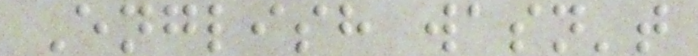English wasn't
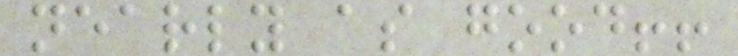nearly as good!!
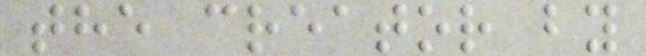the creator by
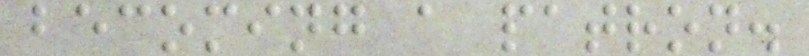becoming a patron.
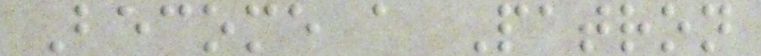Become a Patron
